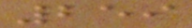259
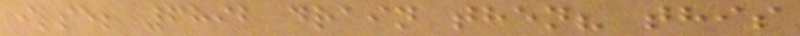ilse; 6892 drain then? this
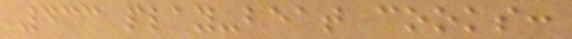433 play-beat cooks:
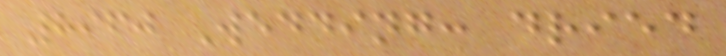8960 Wedding: dried
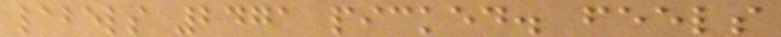labels 2471 picked. feels
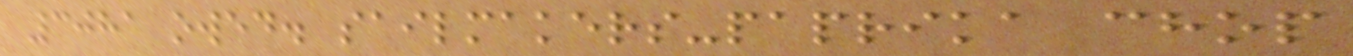3081 owed. sailmakers-paprika chop
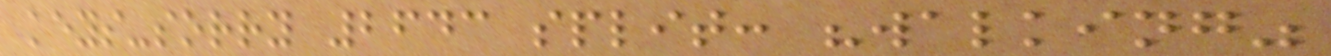keys-sorry 2643 split: "walking"
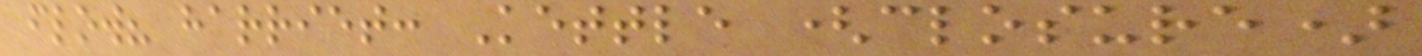flow? harriet: Kettle (closure)
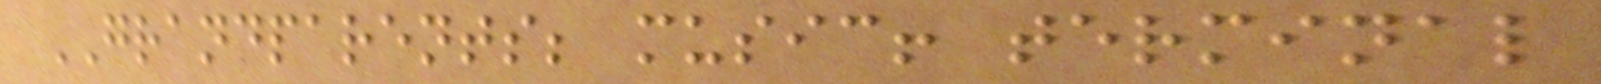GRANDPARENTS; music! terminal
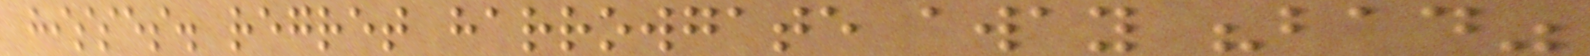hisses. regret harrowgate away "bad"
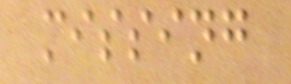missing
